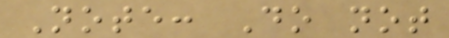Note: Do not
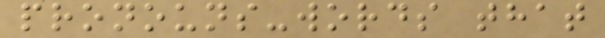pronouns-words that
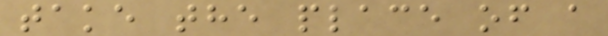take the place of a
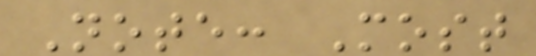Note: Most
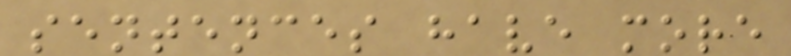sentences have more
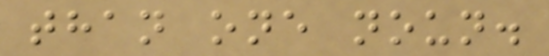than one noun.
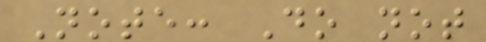Note: Do not
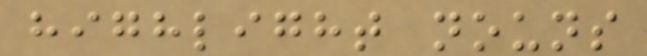highlight nouns
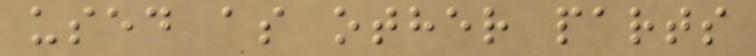used as other parts
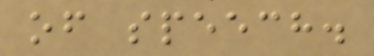of speech.
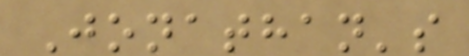Jonathan's
